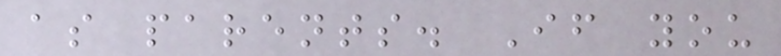as parents. If you
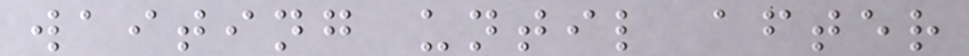waiting until after
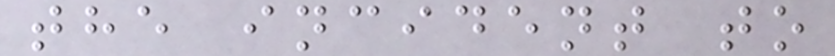the incident to
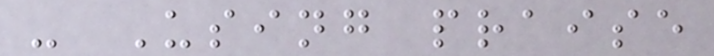- Using praise
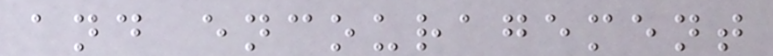and encouragement
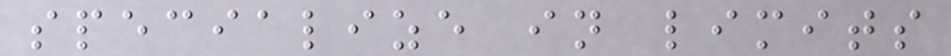specialize in limits
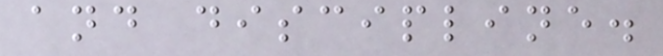and discipline.
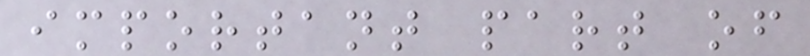important part of
